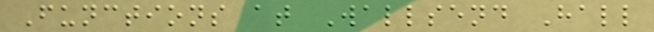Functions at Wallsend Hall
